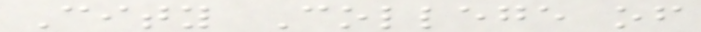City College of
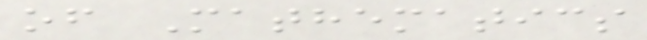of Mathematics
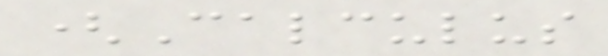(Calculus
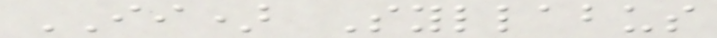II) Syllabus
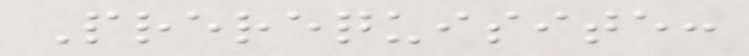Prerequisite:
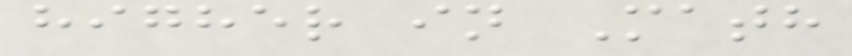higher in Math
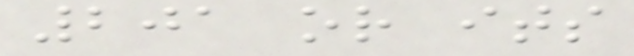201 or its
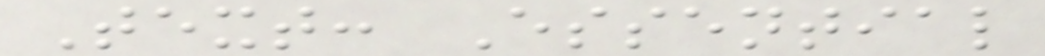Text: Essential
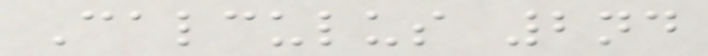Calculus 2nd
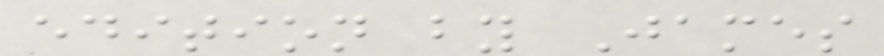edition by James
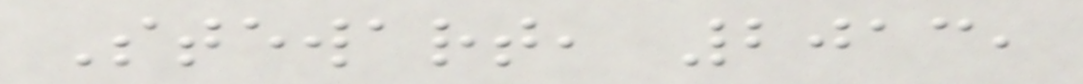Stewart, 2013,
